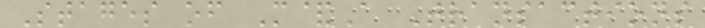Stages of M&A Transactions
